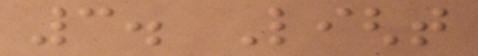3. Light
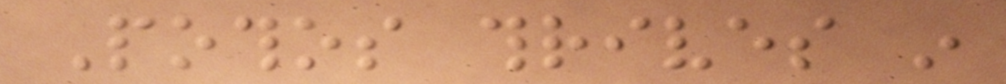Pothos thrives in
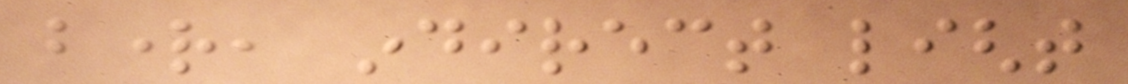bright, indirect light
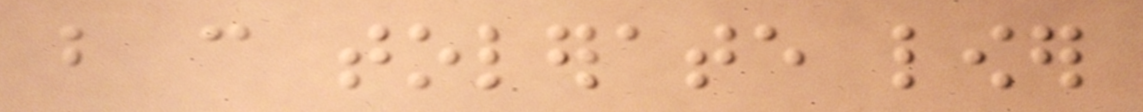but can tolerate lower
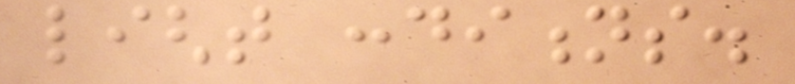light conditions.
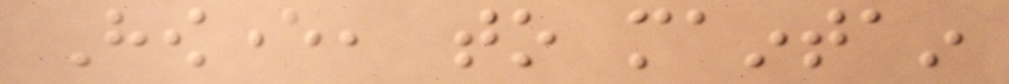However, to maintain
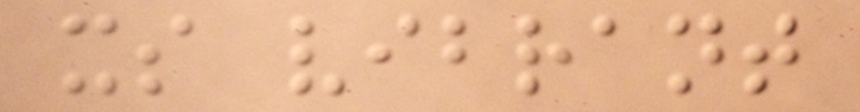its vibrant
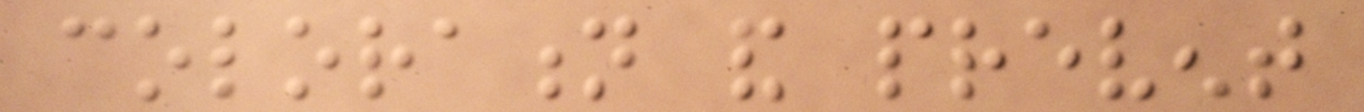coloration and prevent
